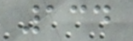134
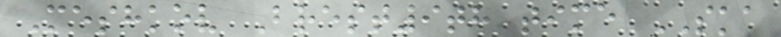Meshkov Brest9th time SKA
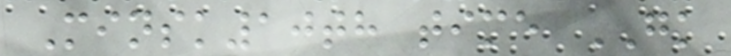Minsk10th time GK
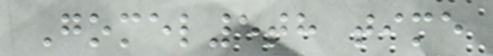Gomel5th time
